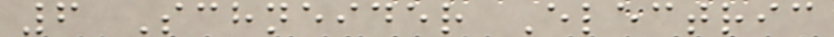6 Schneider Electric
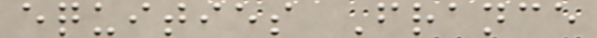equities France
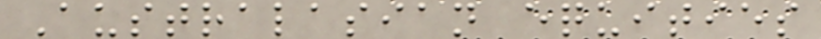Australasian equities
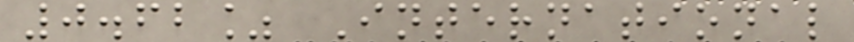0.62% International
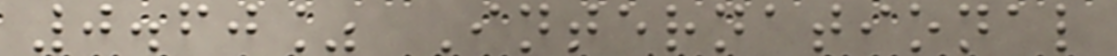0.60% International
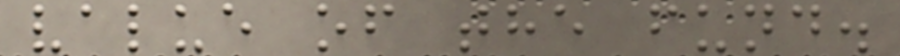value of the fund.
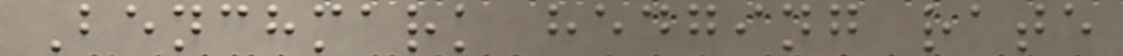Benchmark hedging rate
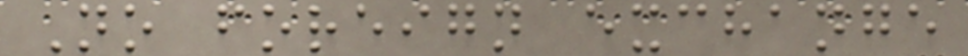No foreign exchange
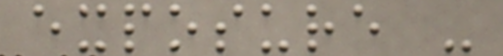exposure -
